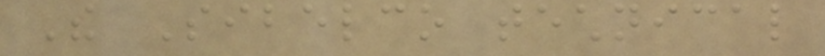The Sibelco technical
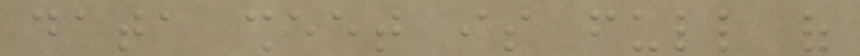data sheet is full of
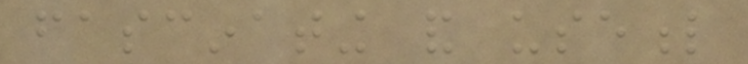fascinating and useful
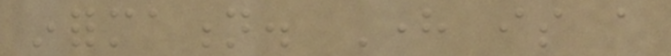information. Here is a
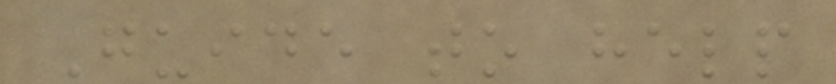Guide to help
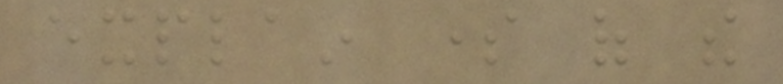explain some of the
